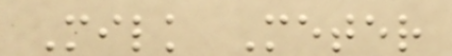Milk Meter
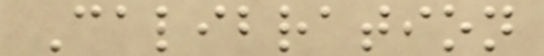Calibration
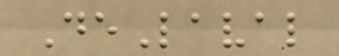DeLaval
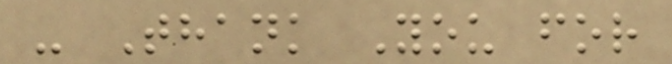- Thank You for
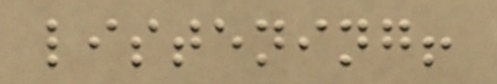listening!
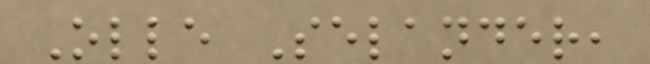Olle Selander,
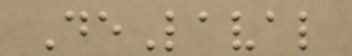DeLaval
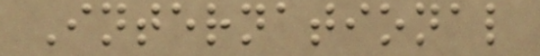International
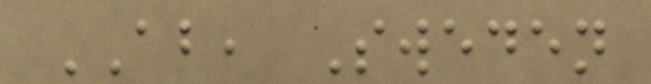AB, Sweden
